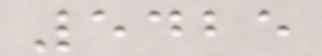5425
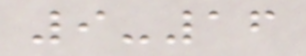9-16
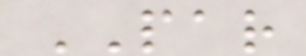PAR
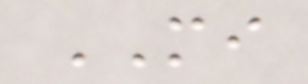MI
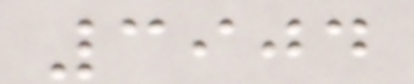3904
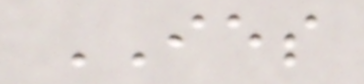IES
